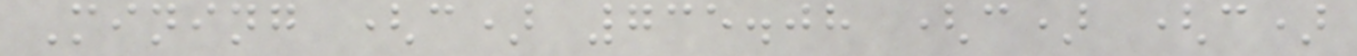Mining (c) 735.08 (c) (c)
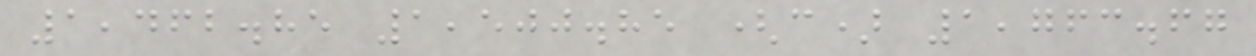1,462.85 1,500.85 (c) 1,763.67
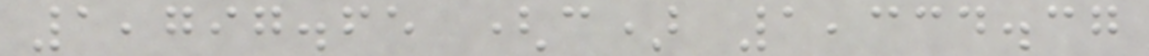1,797.65 (c) 1,334.37
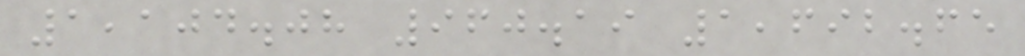1,104.08 960.19 1,692.65
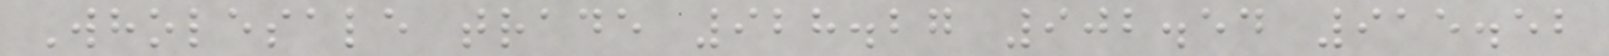Wholesale trade 928.27 902.54 915.52
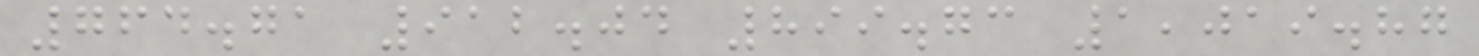764.71 912.04 899.73 1,019.87
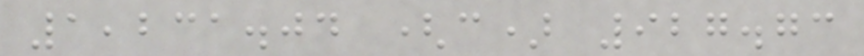1,231.04 (c) 927.73
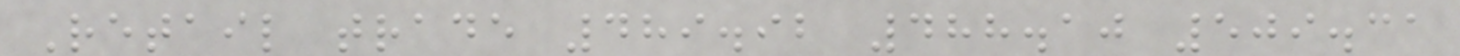Retail trade 489.92 488.10 509.31
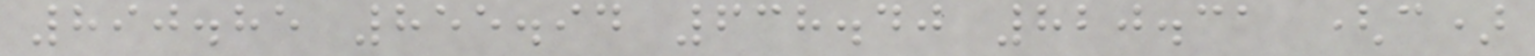890.85 855.94 638.40 820.31 (c)
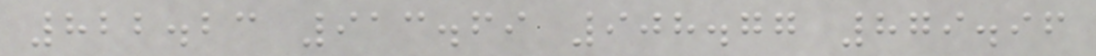822.23 913.69 908.77 879.96
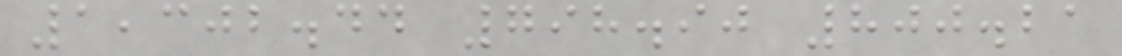1,302.44 798.90 800.21
